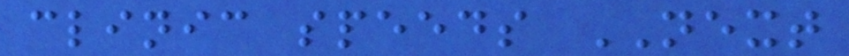clinic speeds NEXT
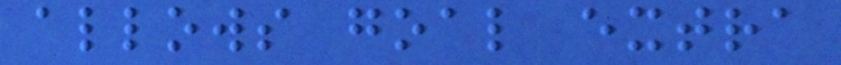allows goal extra
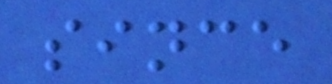since
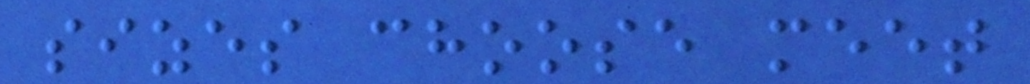sizes choose meet
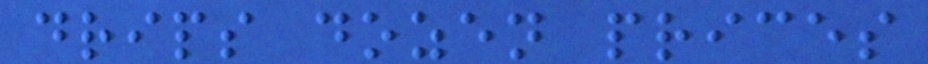drips dozen prices
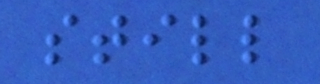still
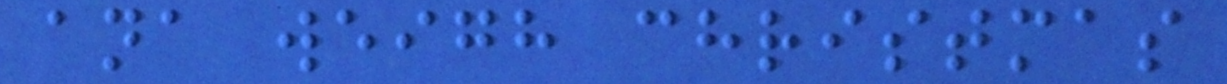ana weigh christmas
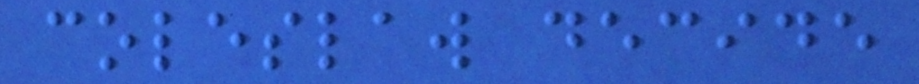coleslaw decide
